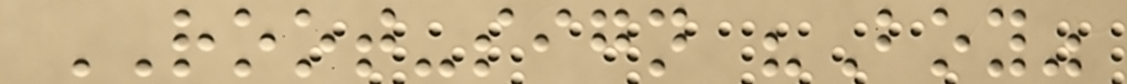ROOT-sign "Boy"
